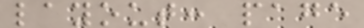layout: page
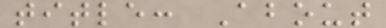title: About
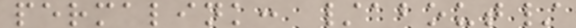permalink: /about/
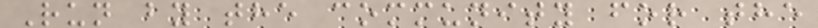Run by the community for the
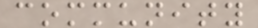community
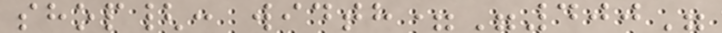shop{: width="400"
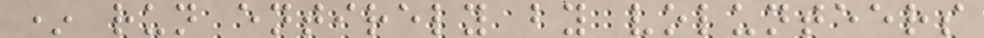* run entirely by volunteers
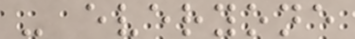- everyone
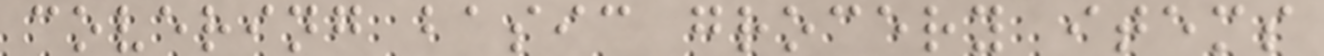covering basic grocery items
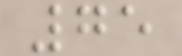75
